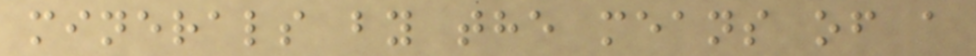minerals by the means of a
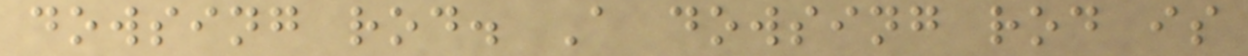dowsing rod. A dowsing rod is
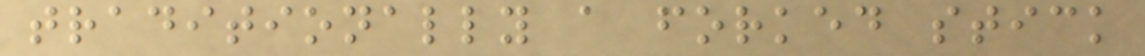traditionally a forked stick
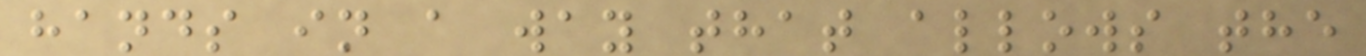hands in a way that allows the
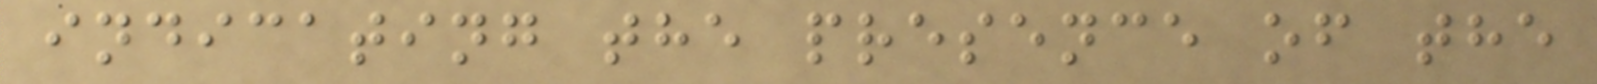indicating the presence of the
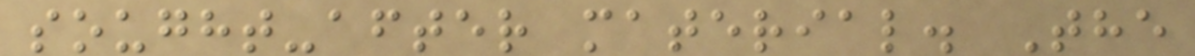sought-after material. The
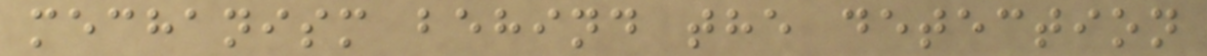mechanism behind the detection
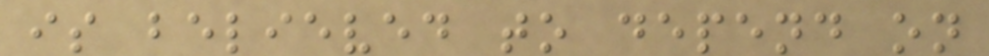is believed to depend on
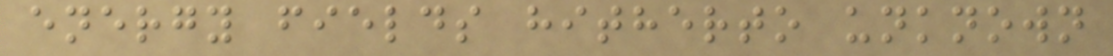energy fields hitherto unknown
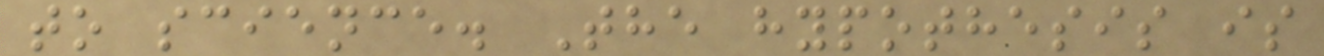to science. The hypothesis is
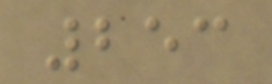253
